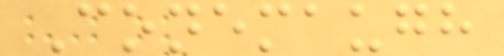Conemaugh
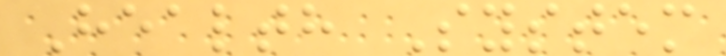Health System
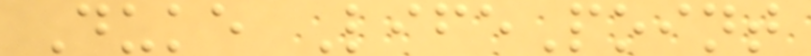Duke LifePoint
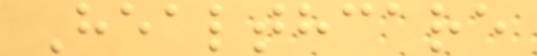Healthcare
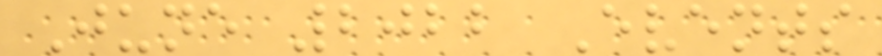June 2022 Events
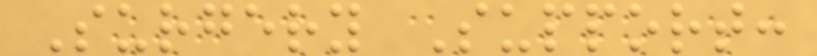Surgery Support:
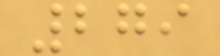279
